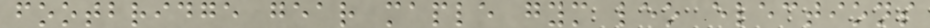footbridge gear maple gym leo elections
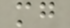mg
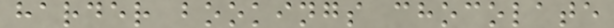harder bookings chocolate
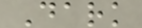Dark
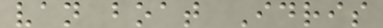van boat Idris
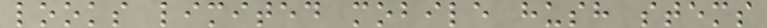looks limited mobile hush stems
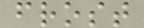frost
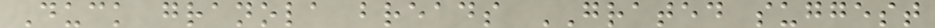Duck granola breads GRATED suggest
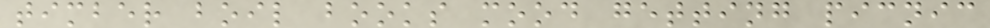timber boil books mood getting picnic
